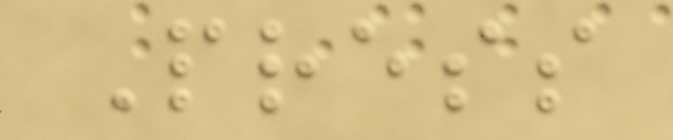Press
